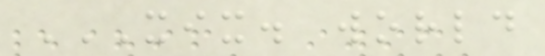XIX. WORLD
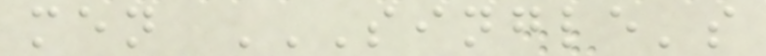men SINGLE'S
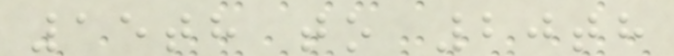15th to 20th
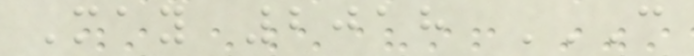May 2018 C
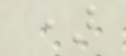)
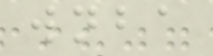wnba
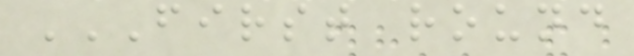FIRST ROUND
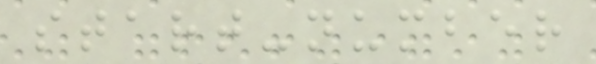start-number
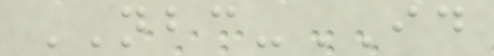NBC-ID
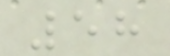58
